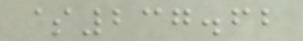$237.62
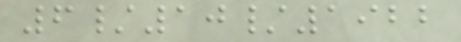6/10/1922
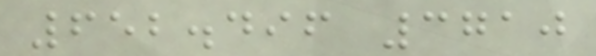652.496 3710
